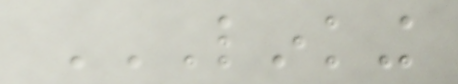LINKING
